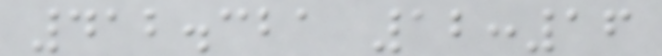412.321 12:16
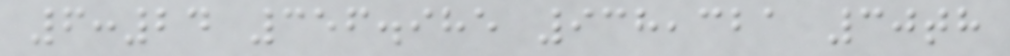6:24 356.985 938,321 30th
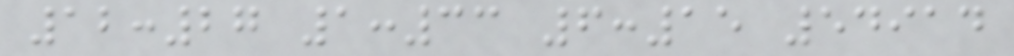12:27 1:33 6:15 54914
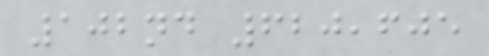102nd 620,605
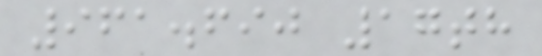961.690 17th
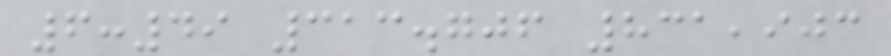6:49 313.706 831,903
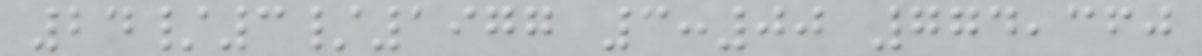24/3/1977 3:00 774,360
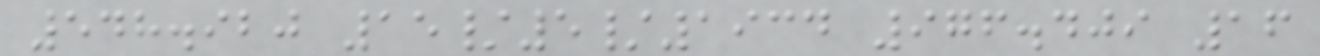548.920 15/5/1934 976.409 16
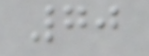70
